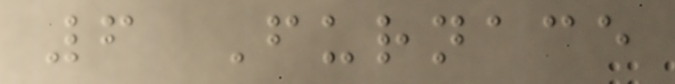6 Furnace
